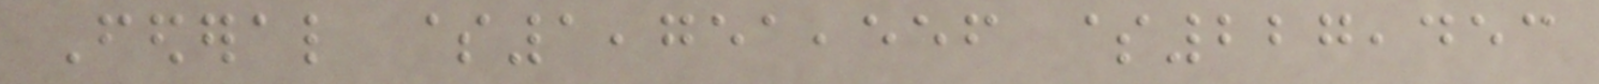Federal $1,751,556 $227,453
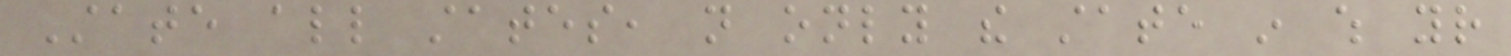State all states, not only the state in which your
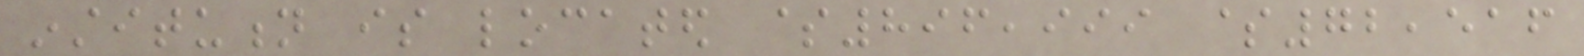institution is located $896,999 $72,516
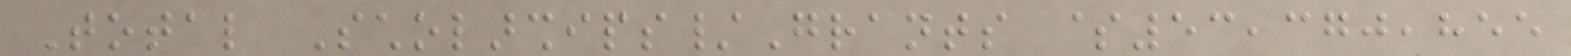Total Scholarships/Grants $53,370,855
